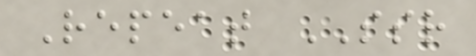Repeat SSR
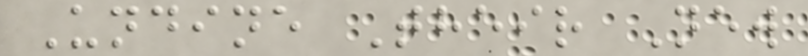Undine Their New
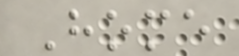Home
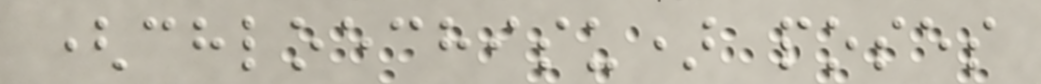(chloechisu) poses
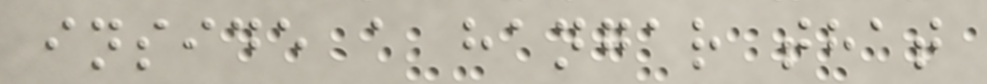inside a hangar that
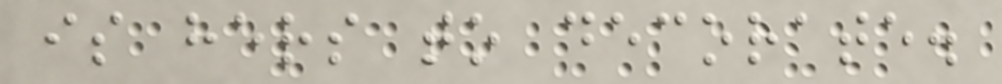is hers to decorate.
